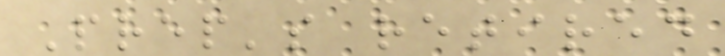Prep's retired
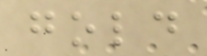gold
